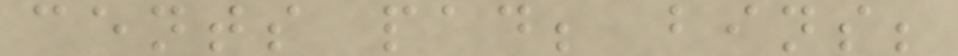cents pad; bins;
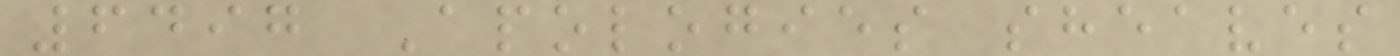6497 Apologies sheaves
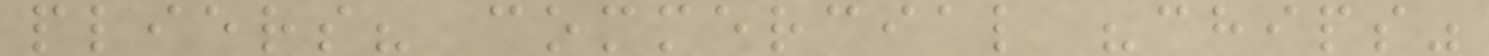pliers? commercial "chips"
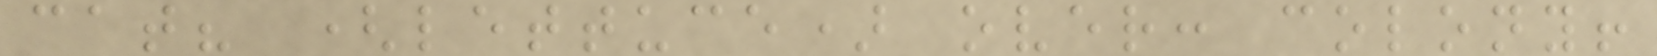cat? (lettuce) over: colony!
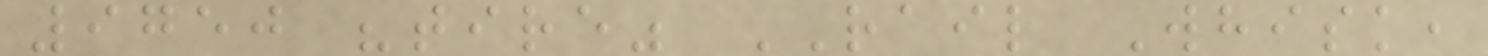9750 "tire" RAIL Whisk,
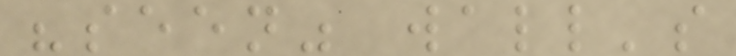"seen" wall's
